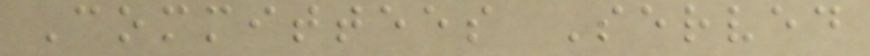Committees Served
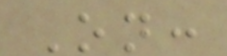On:
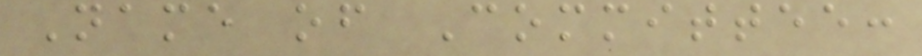Name of Committee:
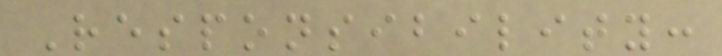Responsibility:
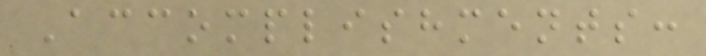Accomplishments:
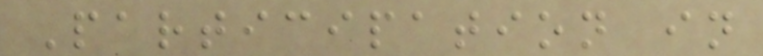Participation in
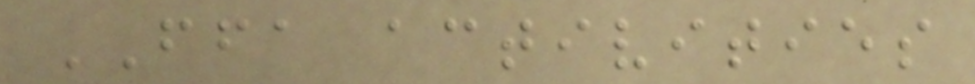FFA activities
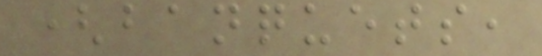(banquets,
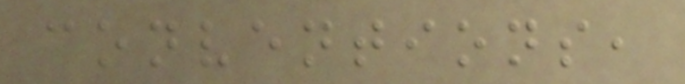conventions,
